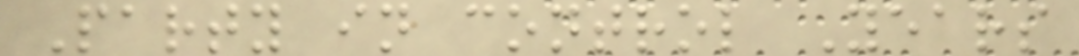Party in control Years
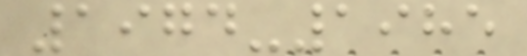1974-1985
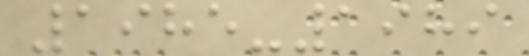1985-1989
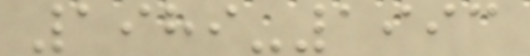1989-1993
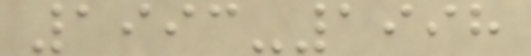1993-1998
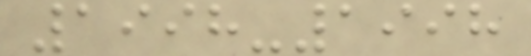1998-1998
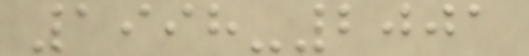1998-2001
